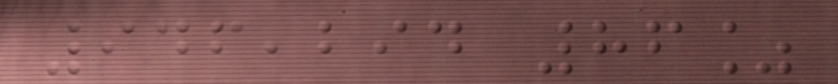946,294 86%
